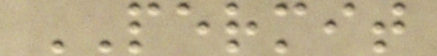PERMIT
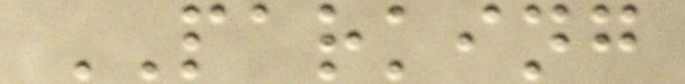PARKING
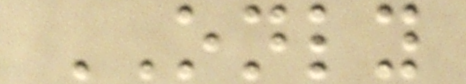ONLY
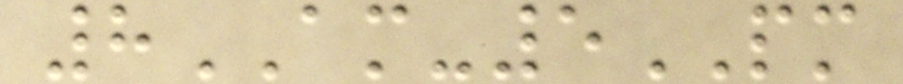8AM-5PM
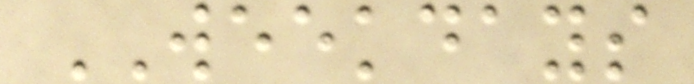WEEKDAYS
